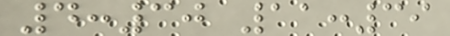4:30 11:39
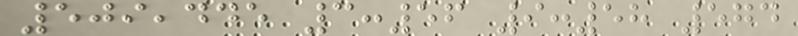509,445 3:56 9:58 574
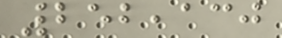252,130
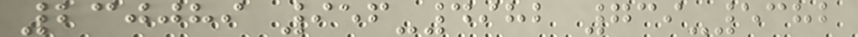230089 956-4982 739-5382
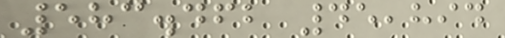583.462 45,894
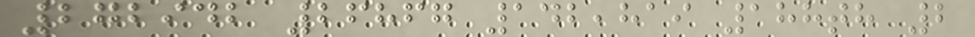272942 26867 142,819 188th 2
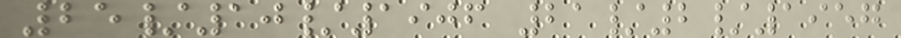25/10/1906 21/2/1957
